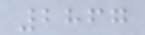2867
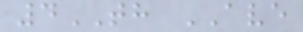4TH AVE
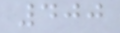400
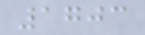1703
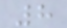8
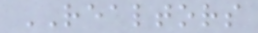REALTORS
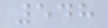548
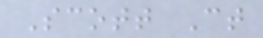Scott Ct
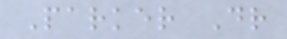Parker Dr
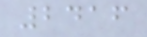2416
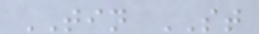TIN ST
